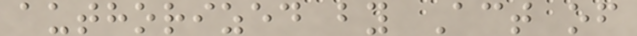authorized by Act of
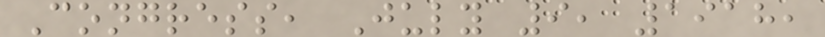Congress, July 9, 1918,
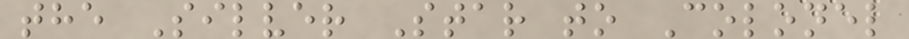the Silver Star to Colonel
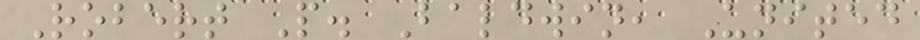Robert P. Baldwin, United
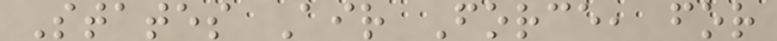States Air Force, for
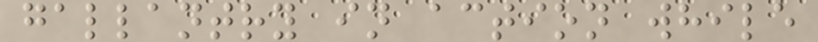gallantry in action while
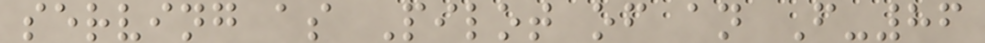serving as Pilot of an F-86
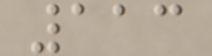113
